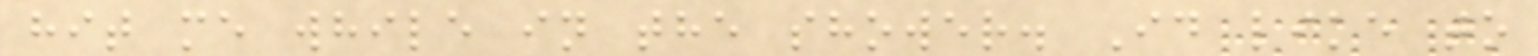hit me while in the shower. Id like to
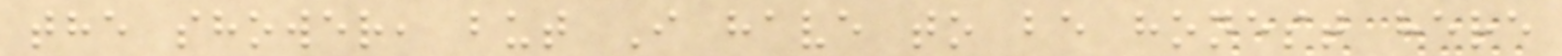the shower, but I have to be honest here
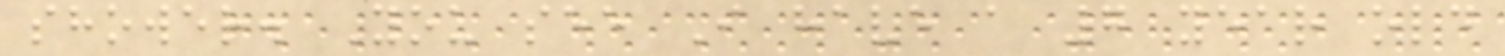shower. You see I have a 7 year old
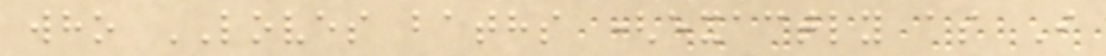who LOVES baths (exactly as I
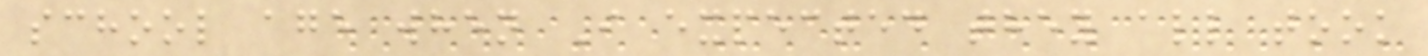school age when I expected they all took
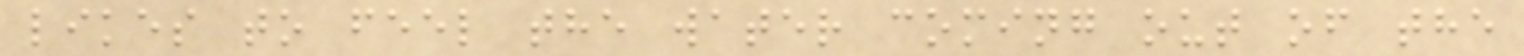likes to feel the water coming out of the
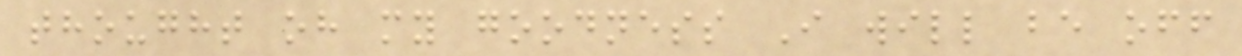thought oh my goodness I will be off
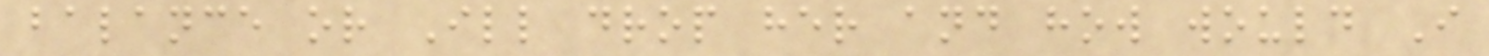balance or Ill drop her and how would I
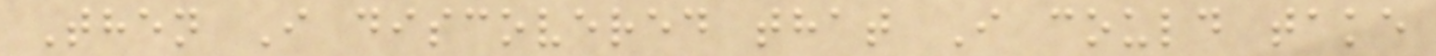Then I discovered that I could take
